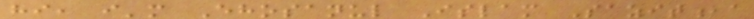hi, i'm Ehosanul Islam Sazit,a
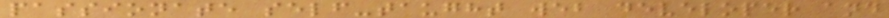passionate self-taught web developer and
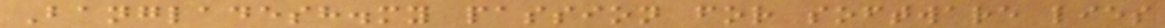Bangladesh.my passion for software lies
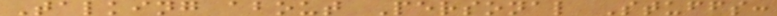Talking about Personal Stuffs:
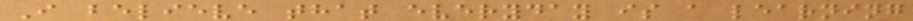I believe that everyday is a learning
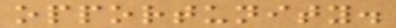opportunity.
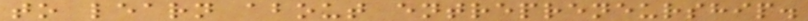to learn about entrepreneurship.
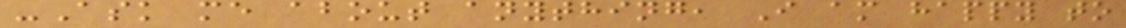-Ask me about anything, I am happy to
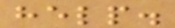help.
